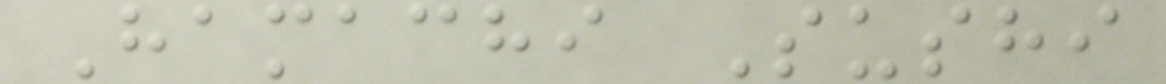Hamachi Sushi
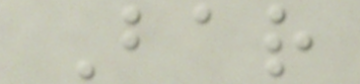Bar
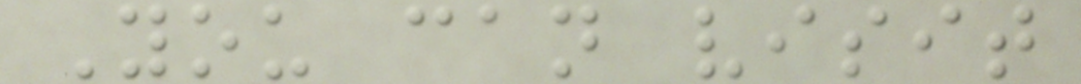You can visit
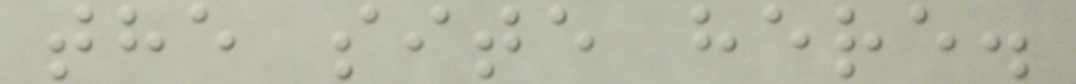the site here.
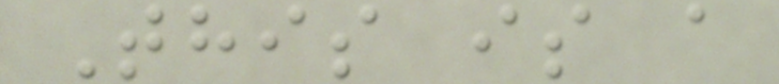This is a
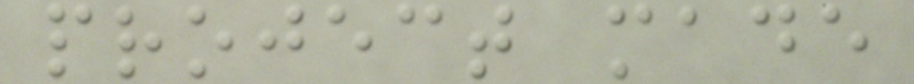project made
